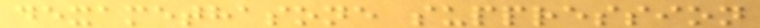dexamethasone suppression
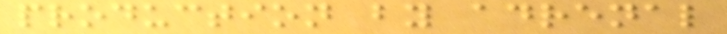production by adrenal
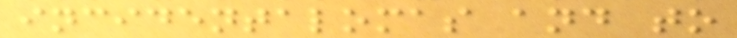incidentalomas and to
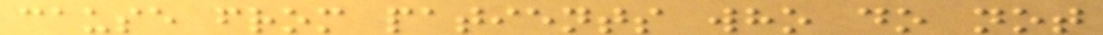cause from patients who do not
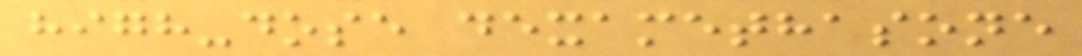high-dose dexamethasone
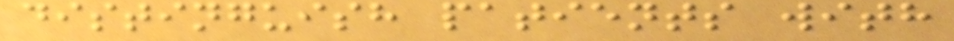distinguish patients with
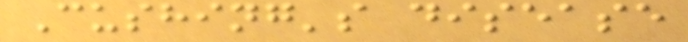Cushing's disease
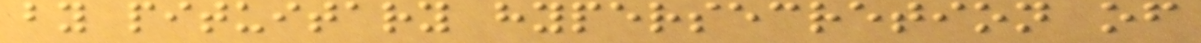by pituitary hypersecretion of
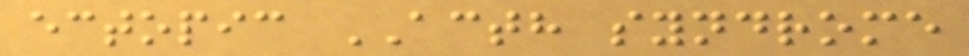ectopic ACTH syndrome
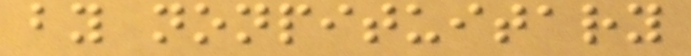by nonpituitary
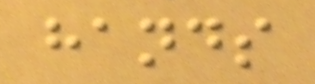hands
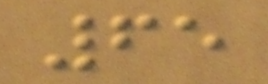65
